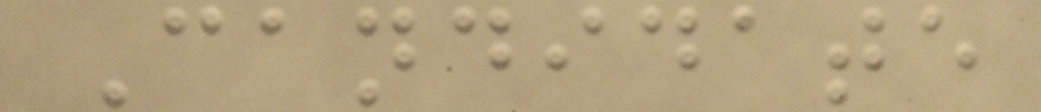Candidate
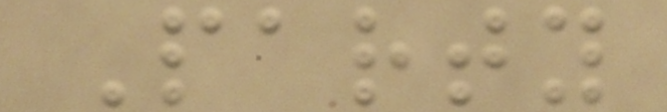Party
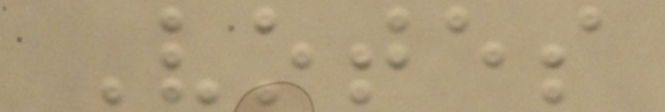Votes
